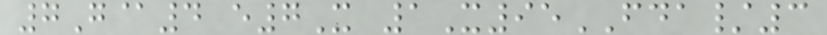7G@4 e7X 1X95FDA/3
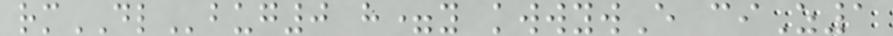rmDLbug0 h=y kwwywE ciZ1
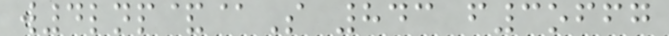w4lnp&@S 843 f3offg
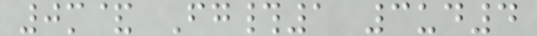0m& Fg#1 3ud4
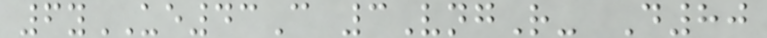6yUE43C 3VngR- D80
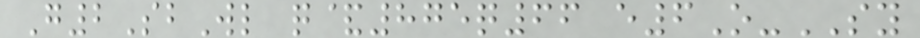G2SbWl q&875q66 e6O-SY
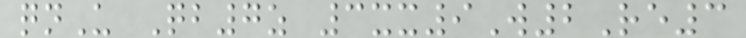qnU Qb7z 3xx9W2Re3
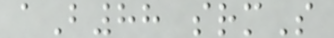aB88 srmS
